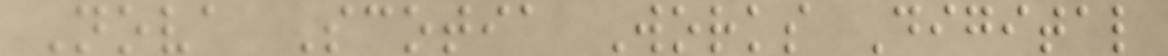Nova Scotia Works Digital
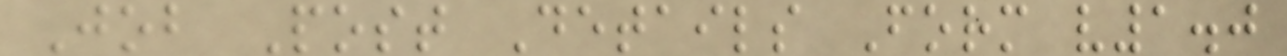Job Post Details Form v1.0
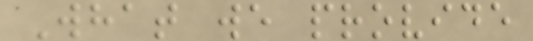What we provide
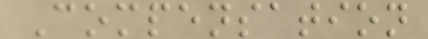Compensation
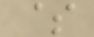$
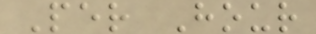Per Hour
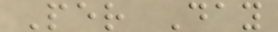Per Day
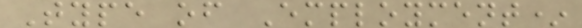Type of Employment*
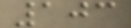103
